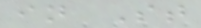in St
